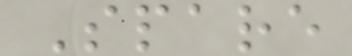Spare
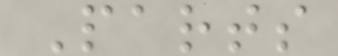Parts
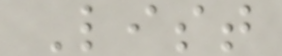List
